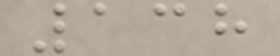138
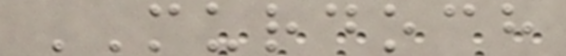MURDOCH
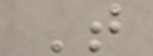T
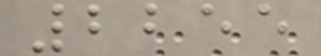2255
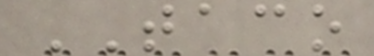TACO
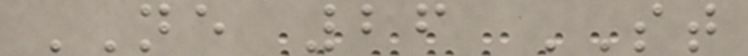NE 26 ST
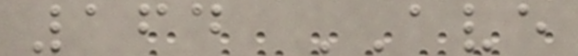164 AVE
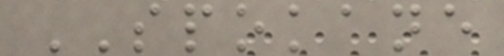SPOKANE
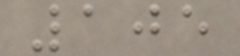105
